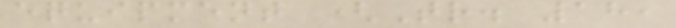equipment (Tr. 18,
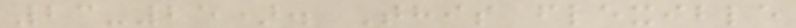23-25). This flexible
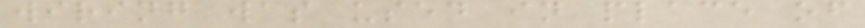wiring was used in place of
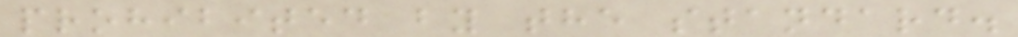prohibited by the standard.
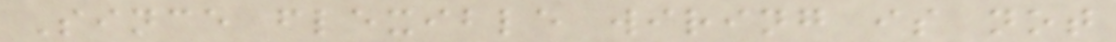Since flexible wiring is not
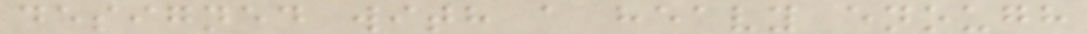designed with a heavy enough
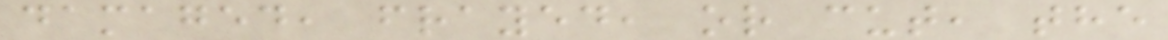damaged, frayed, or cut, the
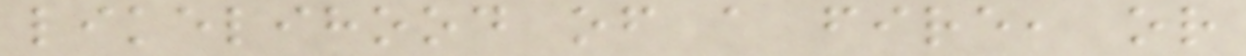likelihood of a fire, or
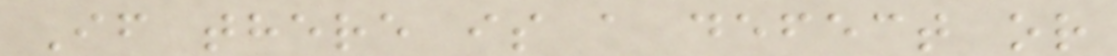If there is a defect or
